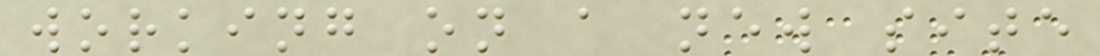working on a new site
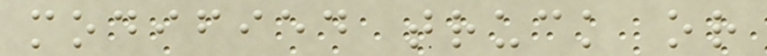modified truck or
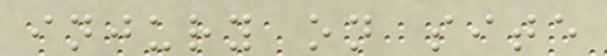injury on site
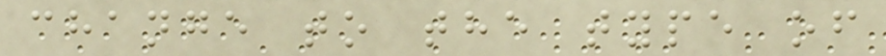change to the type of
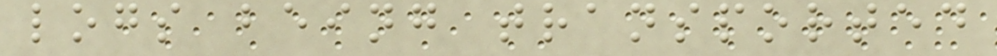logs being transported
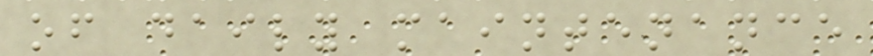of daily maintenance
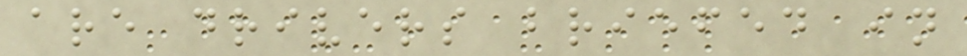are drivers briefed in
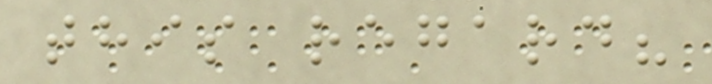this regard?
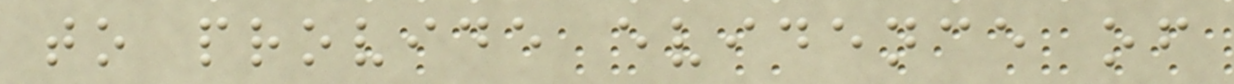to provide evidence of
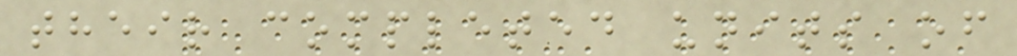their completed units of
